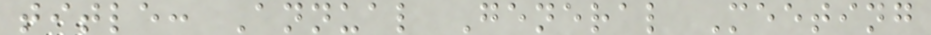title: Annual General Meeting
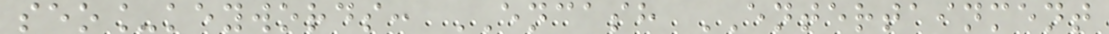seo_keywords: ENCASH ENTERTAINMENT
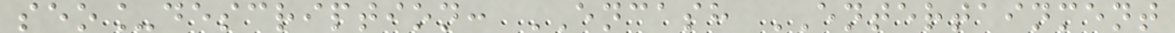seo_description: ENCASH ENTERTAINMENT
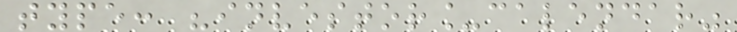type: "investor_calendar"
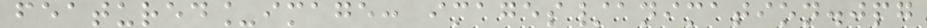featured_image: images/animation.jpg
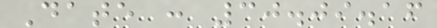Date : 30.09.16
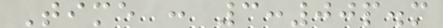Time : 3:00p.m
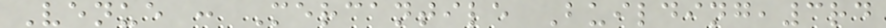Venue : Mercantile Building,3rd
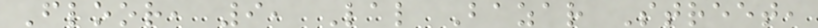Floor, 9, Lal Bazar Street,
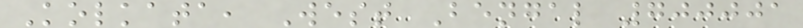Kolkata, West Bengal 700001
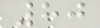80
